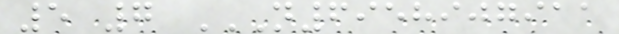5 7 N6958907911
